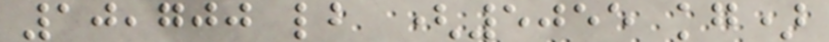10,700 lb (5055 kg)
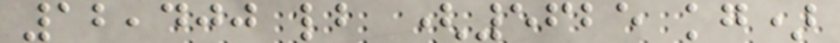12,400 lb (5625 kg)
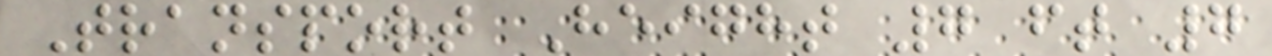Transport Height 7 ft 7
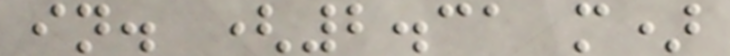in. (2.31 m)
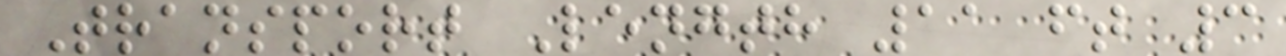Transport Length 11 ft 3
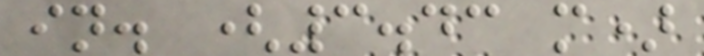in. (3.43 m)
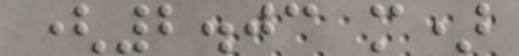(2.03 m)
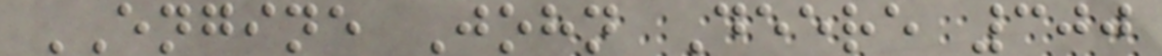ENGINE John Deere 300
